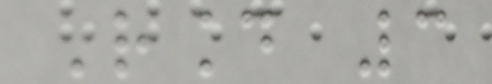Round 3
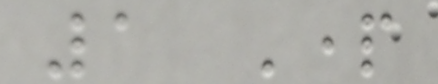1 Part
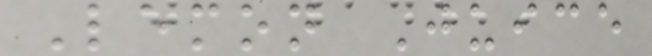Lemon Juice
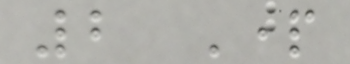2 Part
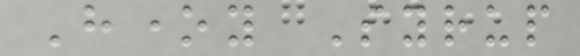Honey Syrup
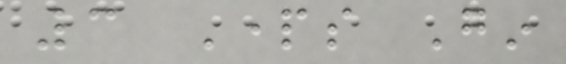3 Parts Gin
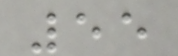55
